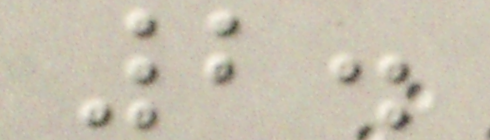2.
